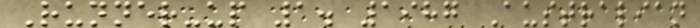Runner-up 1. 1987 Australian
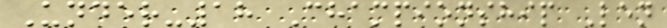Under-18 Championship Len
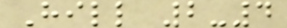Hill 2-4
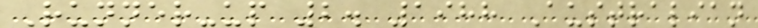Runner-up 2. 1988 Australian
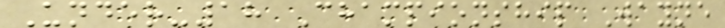Under-18 Championship Wayne
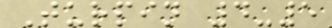Turpin 4-5
